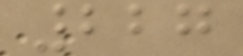227
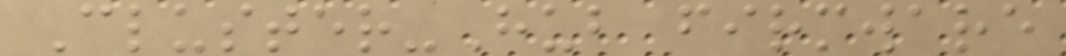Cluster-Hub firmware
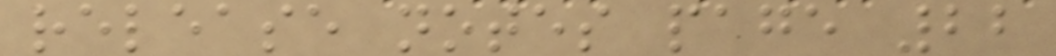release notes page 22
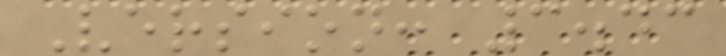Version: 3.43
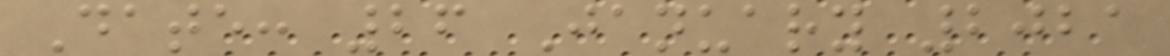Date: 26 January 2021
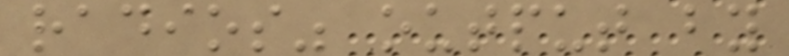radios" output by
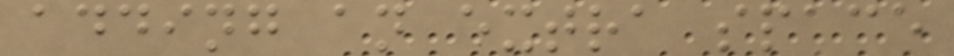adding an extra space
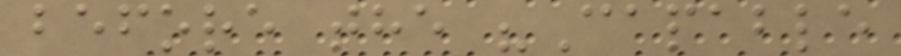before the "Capable
